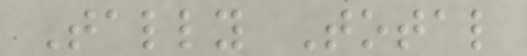Tally Total
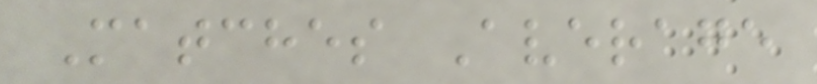Matches Average
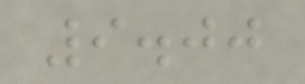9.00
